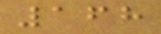168
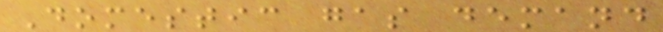Domestic gas demand
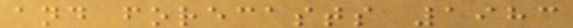and forecasts 1983
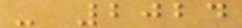- 2024
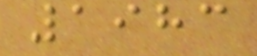1983
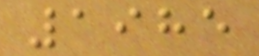1985
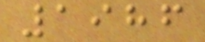1986
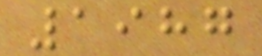1987
